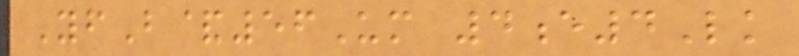YfB&56Um 4e4Lk
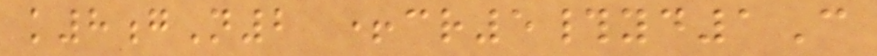k8gN2 +cr5#yd1C
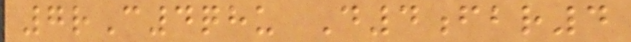7rC4qhu D4fbr4
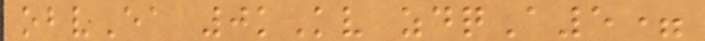obvEa 0kKv zdqA5=
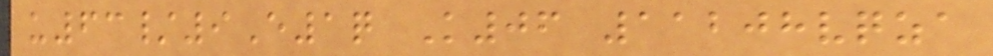u63/9E1q K06 11208vqza
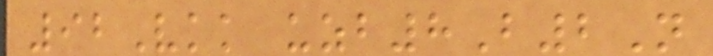92Vkk uzb8B2N
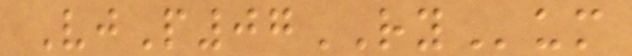VjP07RYum
